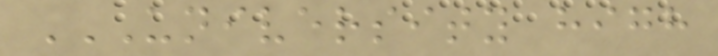UNIVERSITY HIGH
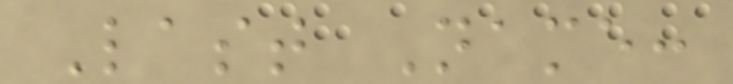Last Name:
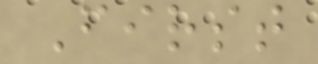First
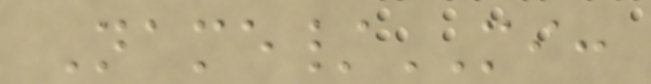Name/MI:
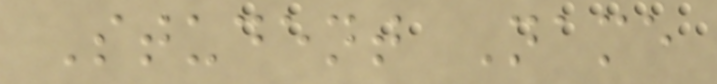Student Name
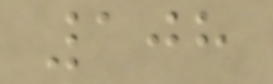108
